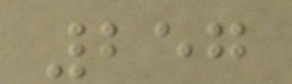257
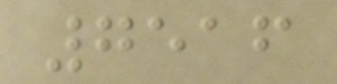7516
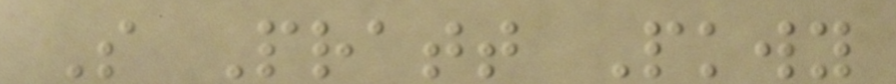S Pratt Pkwy
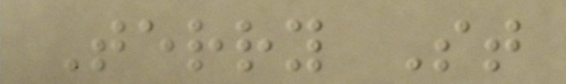Terry St
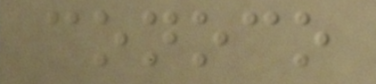conoco
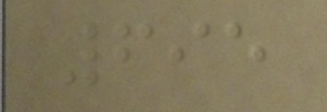695
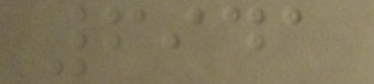6941
